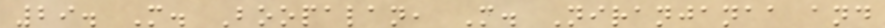29. M. Boopalan, M. Niranjanaa and
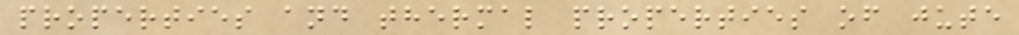properties and thermal properties of jute
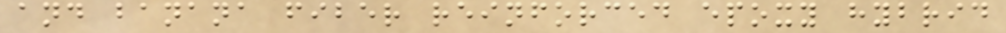and banana fiber reinforced epoxy hybrid
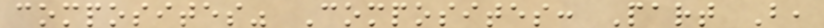composites" Composites: Part B,
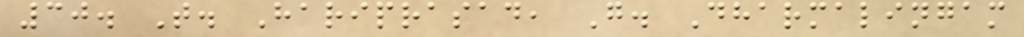30. T. Hariprasad, G. Dharmalingam
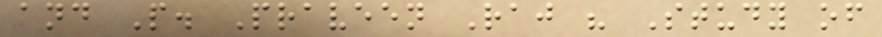and P. Praveen Raj " Study of
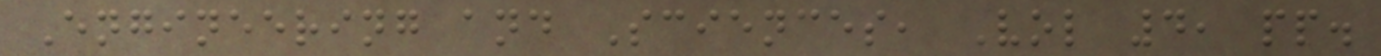Engineering and Sciences, Vol 4, pp.
